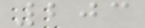203
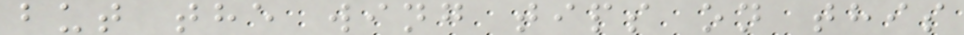but the wing tips on this
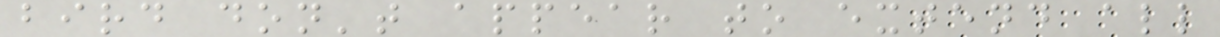bird don't appear to extend all
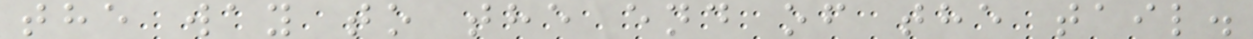the way to the end of the tail.
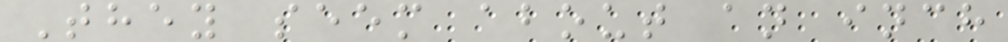They seem about an inch
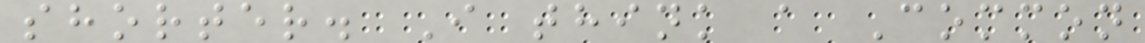shorter. I think a Common
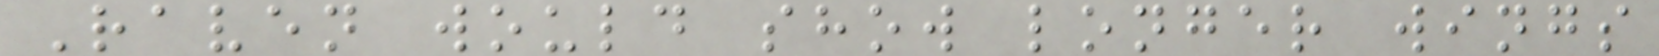Raven would show longer wings
